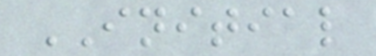INITIAL
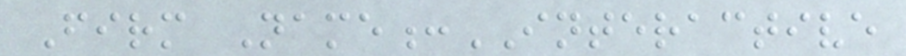Firm Name:INTERACTIVE
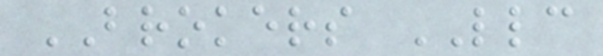BROKERS LLC
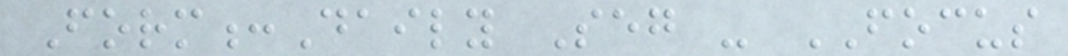Form:Daily Seg - FOCUS
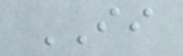II
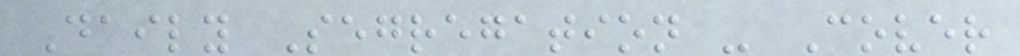Daily Segregation - Cover
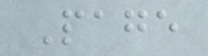Page
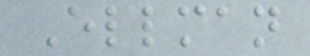Ellman
